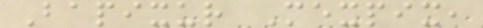Bapixur Mexpix,
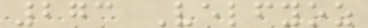273 Velfyoz
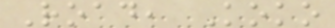Road, Koko
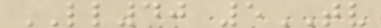LL40 5TV
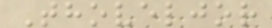Thoveljor
